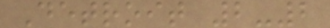Detroit 2-2
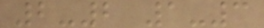2-2 1-3
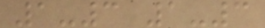1-3 1-3
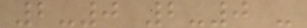2-0 2-0 -
